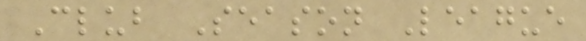Club Season League
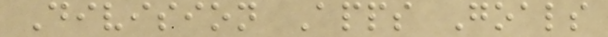Division Apps Goals
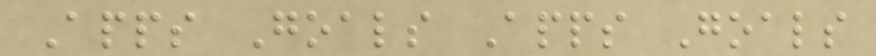Apps Goals Apps Goals
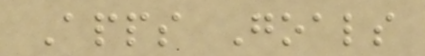Apps Goals
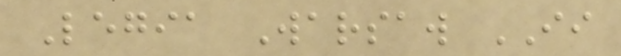Legia Warsaw II
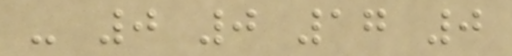- 0 0 17 0
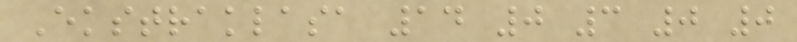Ekstraklasa 14 0 3 0 0
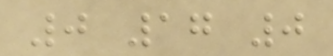0 17 0
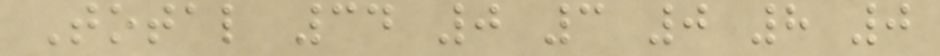Total 34 0 3 0 8 0
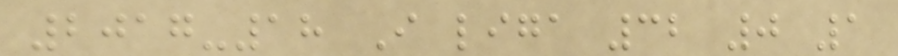2017-18 I liga 32 0 1
